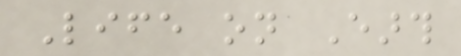Life on Earth
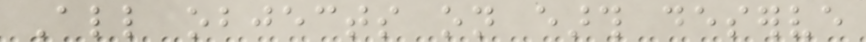All objects on earth deserve
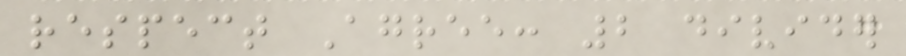respect Agree: 2 divider
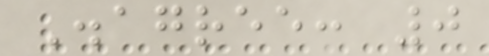Disagree: 0
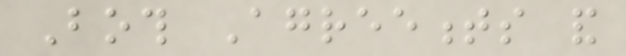Both Agreements and
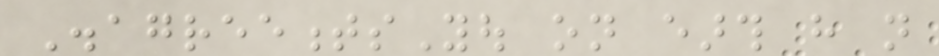DisagreementsYou on earth have not
